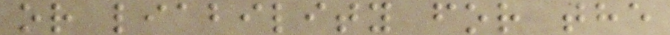or liability for the
